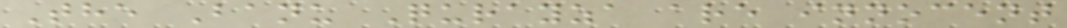The Banu Qurayza are innocent
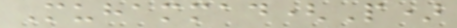Muhammad(P)
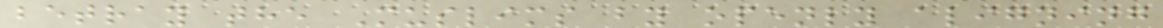betray the Muslims by openly aligning
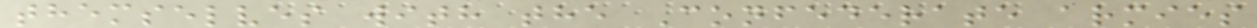themselves with the Confederate armies
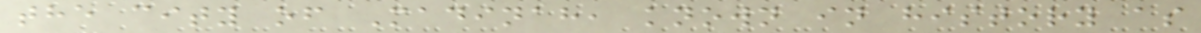the city of Madinah, known in history as
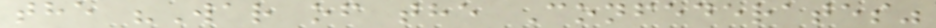the "War of the Confederates"
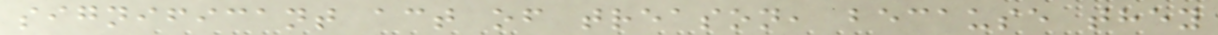significant act of treason, because they
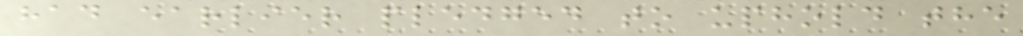had earlier pledged to uphold the
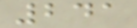241
